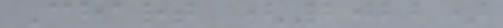Chart (2022)
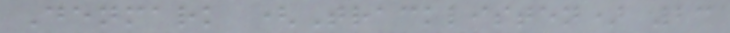Denmark (Tracklisten) 23
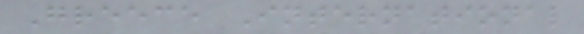Greece International
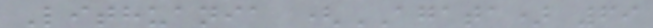Lithuania (AGATA) 69
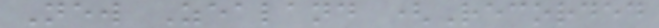New Zealand (Recorded
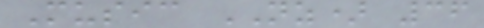Music NZ) 36
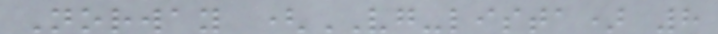Norway (VG-lista) 8
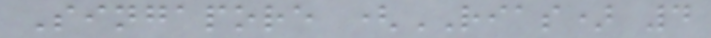Singapore (RIAS) 4
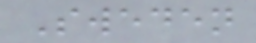Sweden
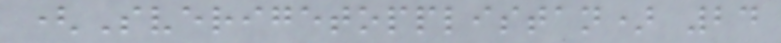(Sverigetopplistan) 24
